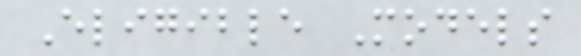Eligible Models
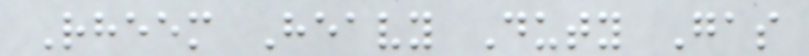Rheem Heavy Duty Gas
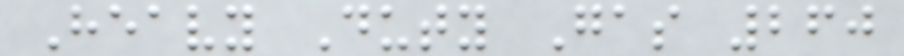Heavy Duty Gas 260
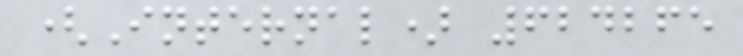(Internal) 624265
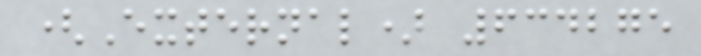(External) 634275
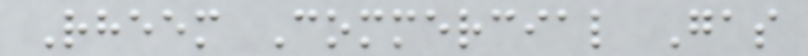Rheem Commercial Gas
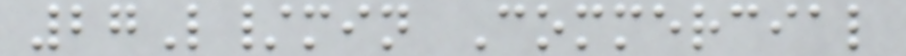27L/min Commercial
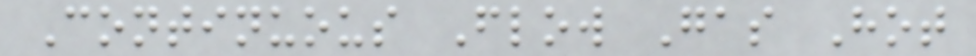Continuous Flow Gas Hot
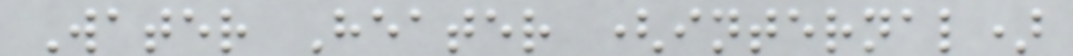Water Heater (internal)
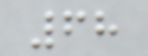68
